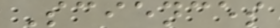Sciences
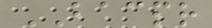BACPR
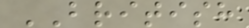BRITISH
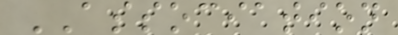ASSOCIATION
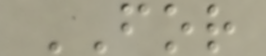FOR
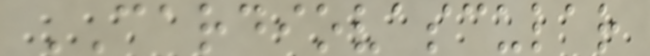CARDIOVASCULAR
